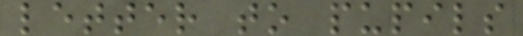letter to pupils
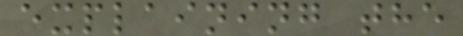explaining the
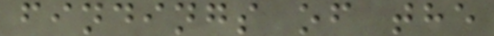findings of the
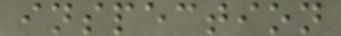inspection
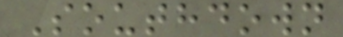Southdown
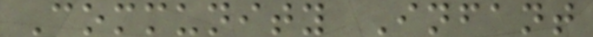Community Infant
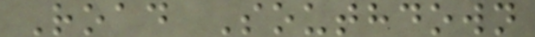Road Southdown
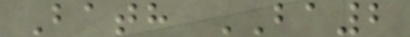Bath BA2
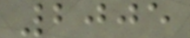2005
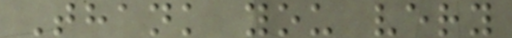Thank you very
